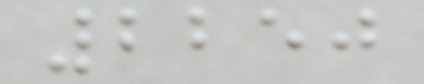2250
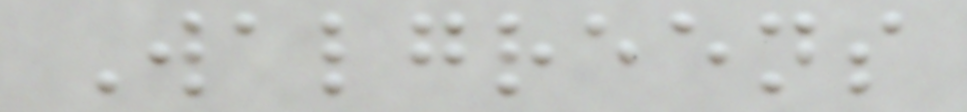Walgreens
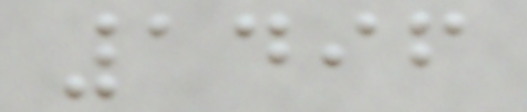1496
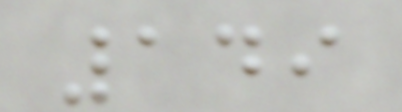149
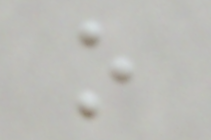o
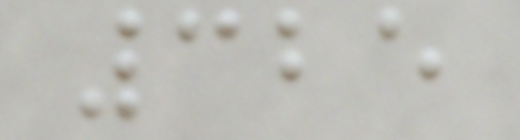325
